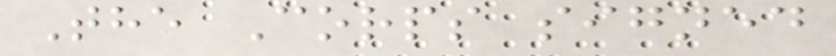The Corps signed
